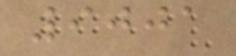9001
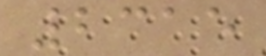2315
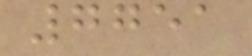7751
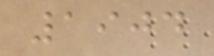1904
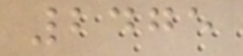2475
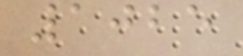1025
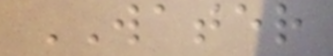WATER
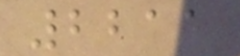2211
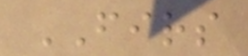FIRS
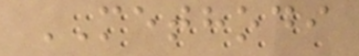METHODI
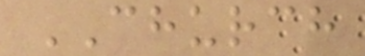CHURCH
